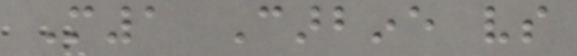M1 Carbine vs
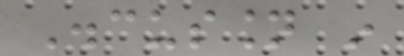Discussion in
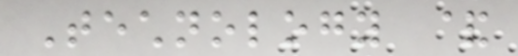Technology &
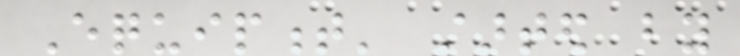Equipment' started by
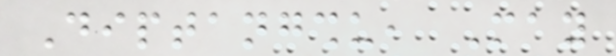Diptangshu, May
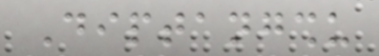Diptangshu
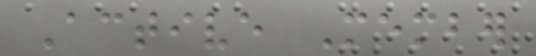Active Member
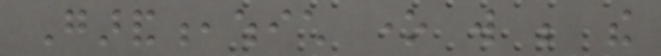Garand,which one will be the
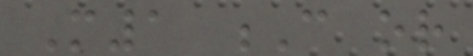M1 C or
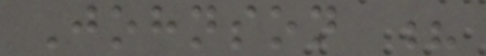Johnson ?
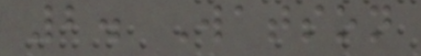2. Watson
